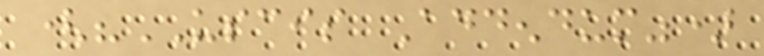("USCIS Addendum")
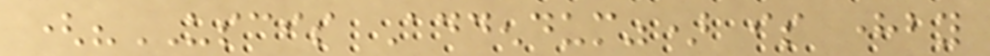("USCIS Addendum") is hereby
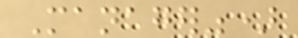Manager")
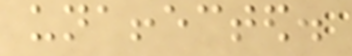unaffected.
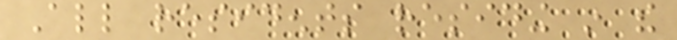All residents residing in the
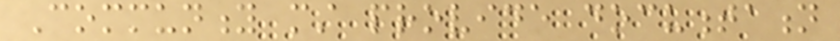Community must provide documentation
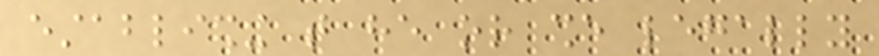establishing that he or she legally
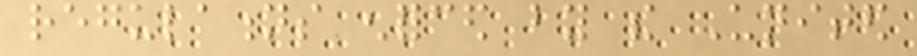regulations enforced by the United
